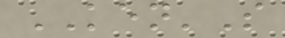KEN'S
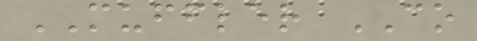MUFFLER CO
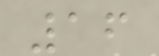16
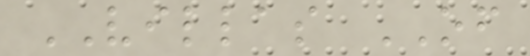VILLAS OF
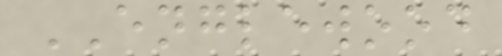ENGLEWOOD
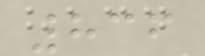836
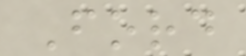Ford
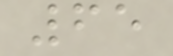65
